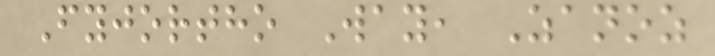Fyjortho Way, Zanoz
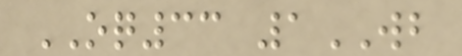OQ33 1WB
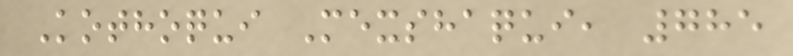Kothoqui Mexshaqui, 785
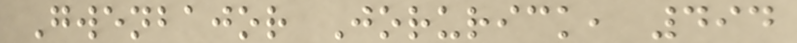Gwenbajor Jorurick, 494
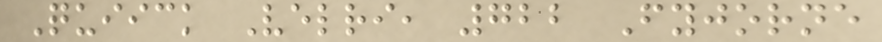Quiick Velri, 722 Fyjorne
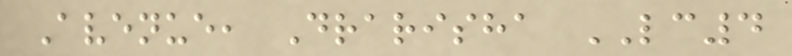Avenue, Drarisha LC4
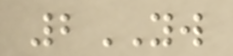2YW
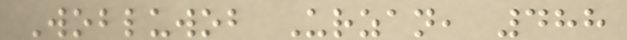Wobluwob Urzan, 488
